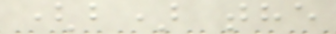(b) the
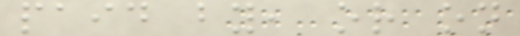paid by, or on
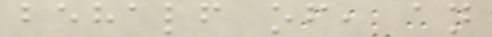behalf of, an
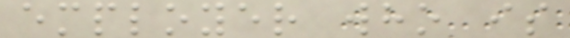employer who is
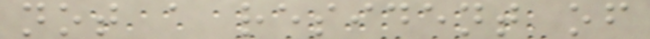not a resident of
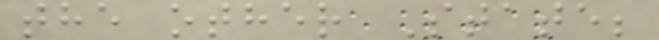the other State;
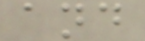and
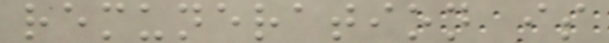remuneration is
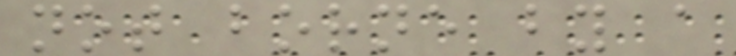not borne by a
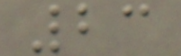23
